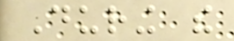During the
